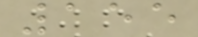155
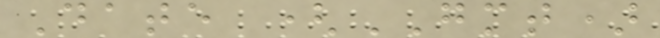Date (GMT)
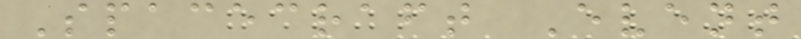Spacecraft Event
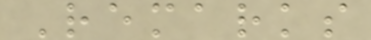Remarks
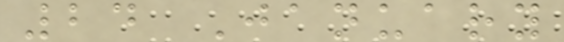24 January
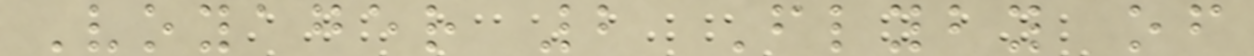Voyager 2 Flyby of
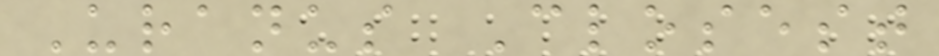Uranus Closest
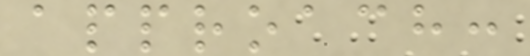approach:
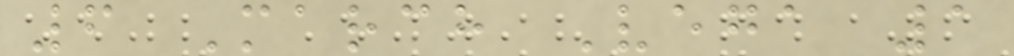6 March Vega 1
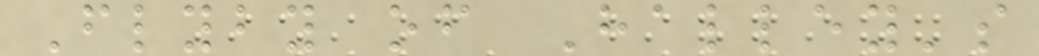Flyby of Halley's
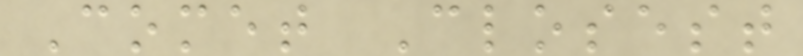Comet Closest
